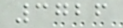3726
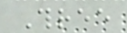Three
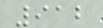912
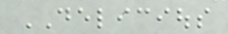DELICIOUS
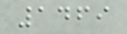1469
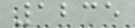1235
